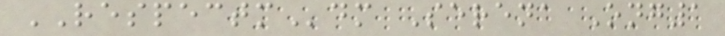RESPECTMdm Serena Ong1
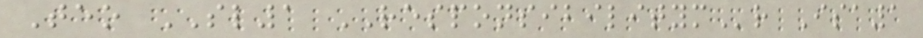Teo SL1 RESPONSIBILITYMr Isa1
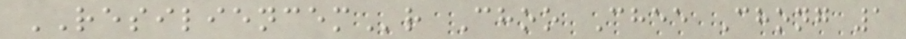RESILIENCEMr Choo Chee Chong 1
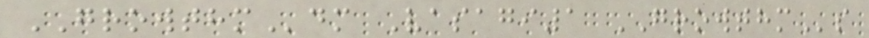GROWTHMdm Vasagi1 GROWTHMs
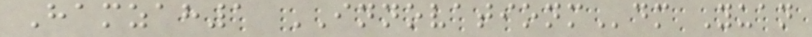Hamzah1 INNOVATIONMdm Yuan
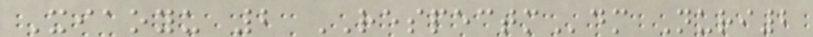Xiaoyu 2 RESPECTMdm Nuri2
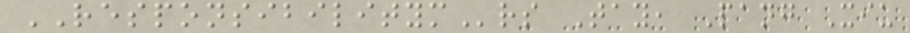RESPONSIBILITYMrs Tay, Pang Xiu
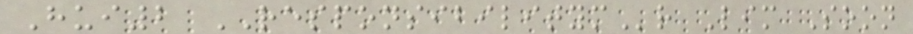Hui2 RESPONSIBILITYMr Lim Soon
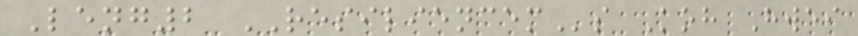Leng2 RESILIENCEMs Koh Hwei
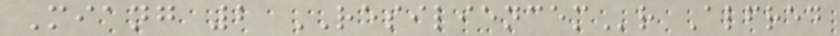Miang 2 RESILIENCEMr Alfred
